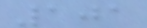101
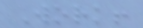Work!
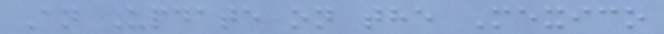An Update on the Mexico
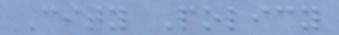City Policy
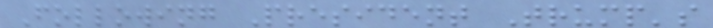Following President Trump's
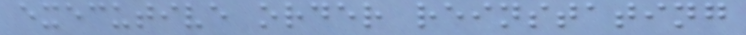executive order reinstating
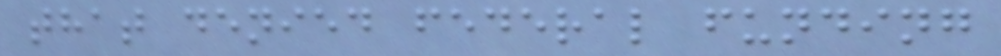that denied federal funding
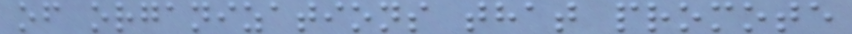of organizations that promote
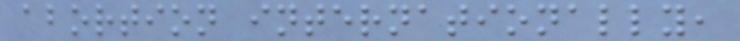abortion internationally,
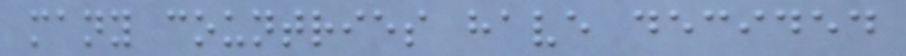many countries have decided
